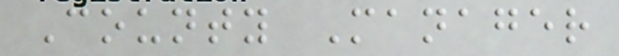County Manager
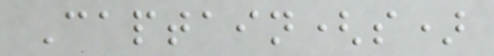Captain(s)
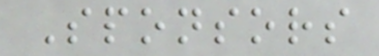Sponsors
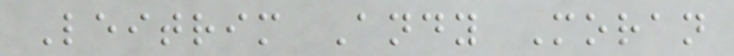Leitrim Andy Moran
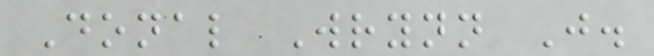Donal Wrynn J.
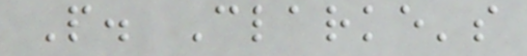P. Clarke's
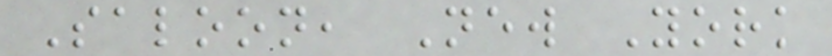Saloon, New York
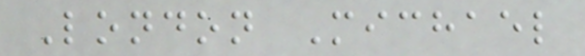London Michael
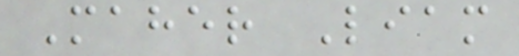Maher Liam
